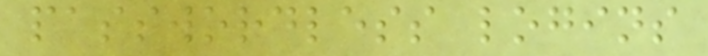passwordless logins
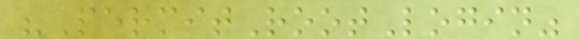"PermitRootLogin"
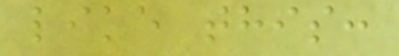like this:
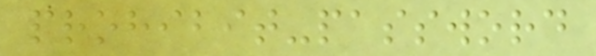prohibit-password
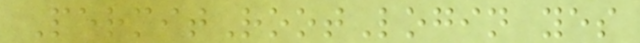PermitRootLogin yes
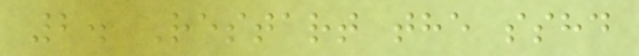2. Restart the sshd
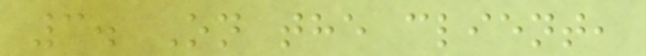3. On the client,
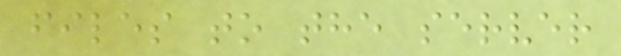files to the server
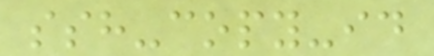ssh-copy-id
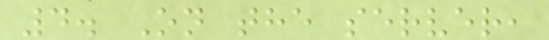4. On the server,
